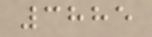3885
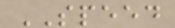SPEED
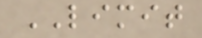LIMIT
